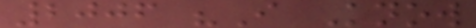2006 "I Know
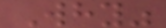Why"
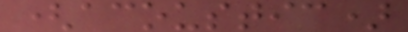(acoustic)
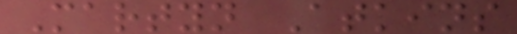Martyn Atkins
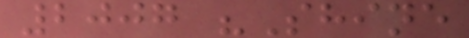2007 "Shine
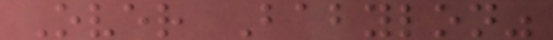Over Babylon"
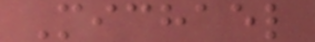Michael
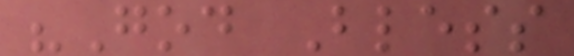"God Bless
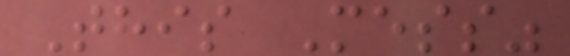This Mess"
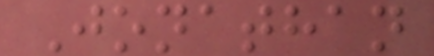Jonathan
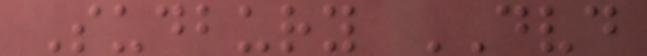Sudbury DVD
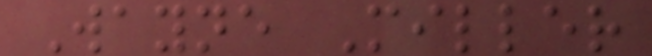Wayne Miller
